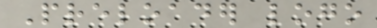Preloader logo
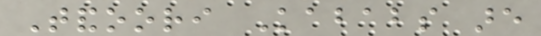Tandoori Kababs are
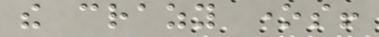the crazy ones!
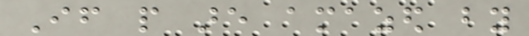If people are amazed by
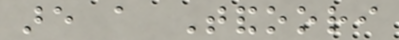are a Tandoori
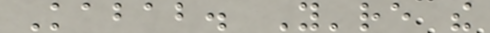Kabab. You're the
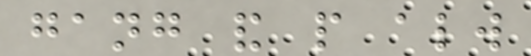gang and people always
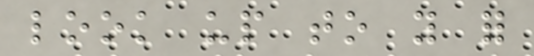look up to you for
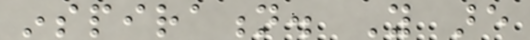inspiration. You are
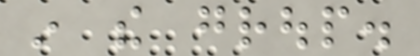in the group.
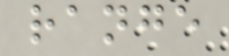range
